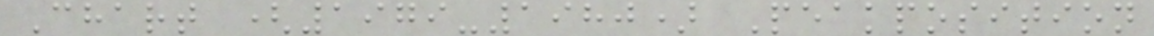Chart (1979-1980) Peakposition
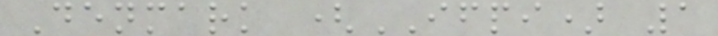Denmark (IFPI) 1
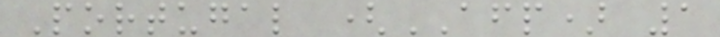Portugal (AFP) 1
